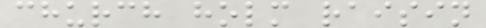church holm raisin
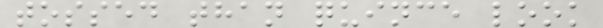tossed than quince look
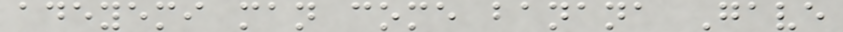adeyemi man come banana Gave
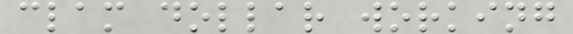clam dollar working
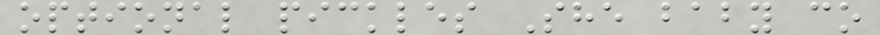optional pickles She baby co
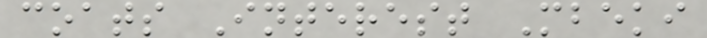coats Interest Mbeki
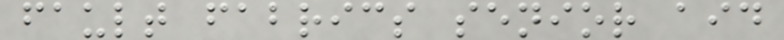fault fabrics senior aid
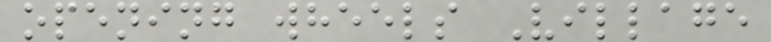opening wheels Village
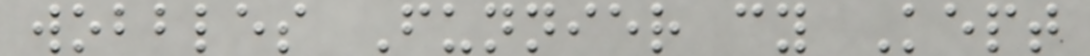wobbles Funnier cy Kept
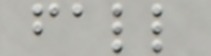fall
